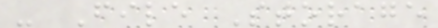- File Storage
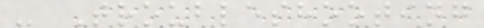- Troubleshooting
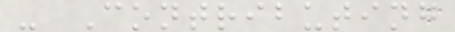- Contributing
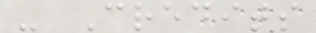- Credits
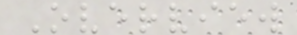Overview
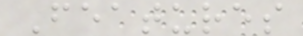Features
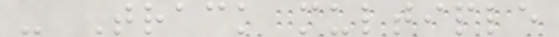- Track multiple
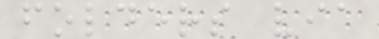folders via
